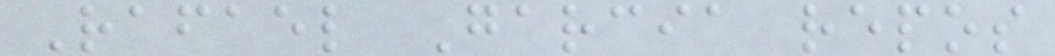Rafael Garcia repos
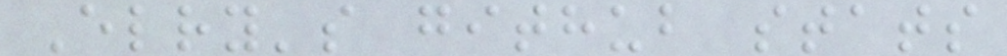Elry's github stats
